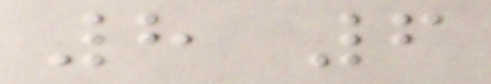8 6
